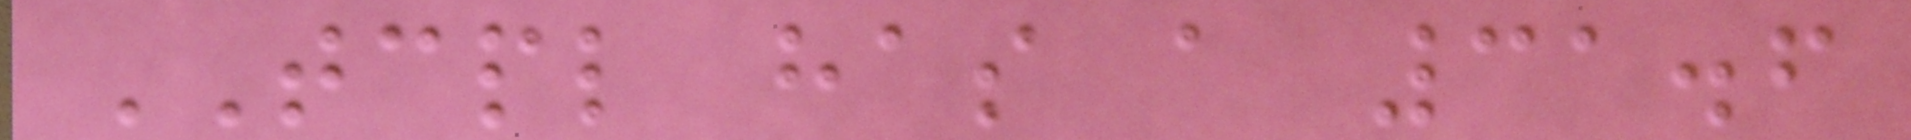TCPL has a 31.6
